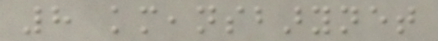8 kmeansbarynet
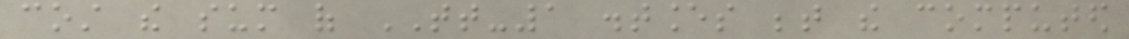cost the sum of TT-1 distances between the computed
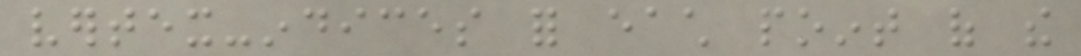vertex-indices for each point of the
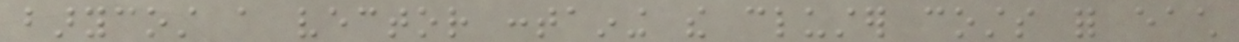barycost a vector containing the cluster costs for each
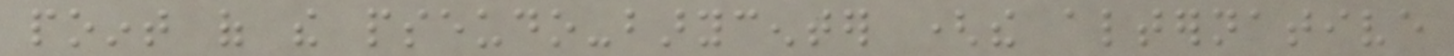point of the pseudo-barycenter (the alternative
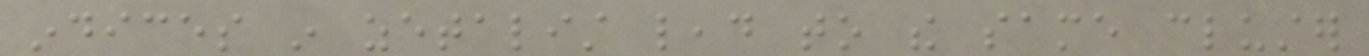indices in zetalist lead to the same cluster
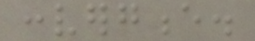convergence.
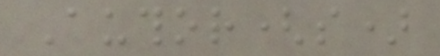Author(s)
